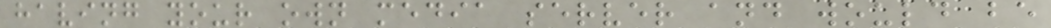having your own media server and would be
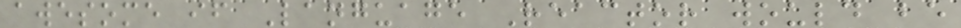awesome if Language Reactor would be
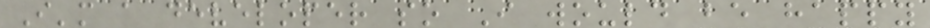I'm a developer so I would be happy
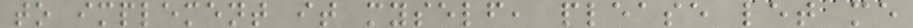to implement it myself, please let me
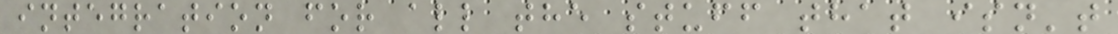integration for all the stuff that isn't
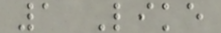1 Like
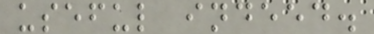useful indeed.
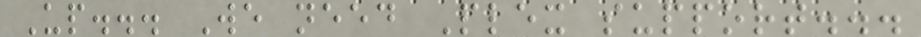Up... We need Plex support...
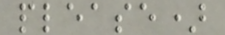please)
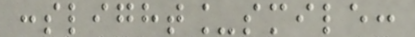:slight_smile:
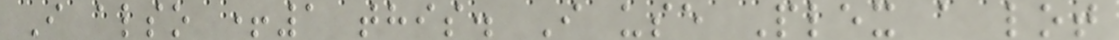I also +1 this. I use Plex a lot
